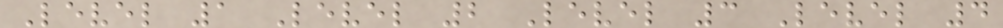Level 1 Level 2 Level 3 Level 4
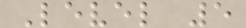Level 5
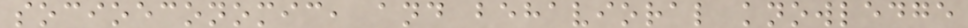socioeconomic, and behavioral knowledge
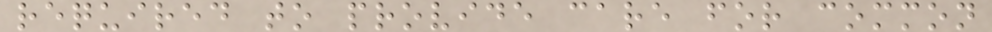required to provide care for common
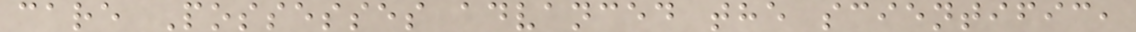care Possesses advanced the scientific,
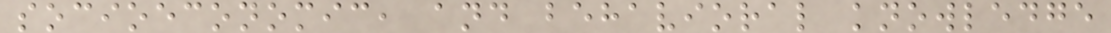socioeconomic, and behavioral knowledge
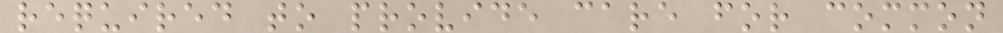required to provide care for common
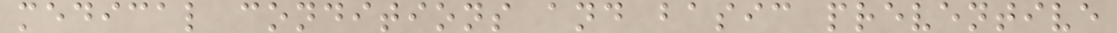medical conditions and basic preventive
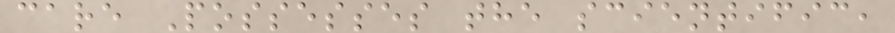care Possesses the scientific,
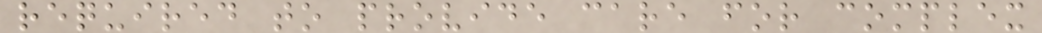required to provide care for complex
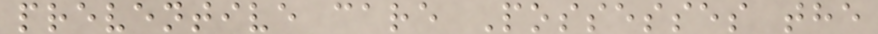preventive care Possesses the
